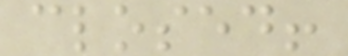closed!
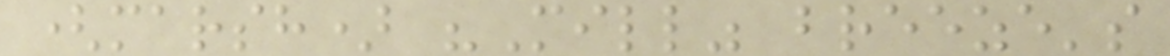(marsh) "Mill" breeze's
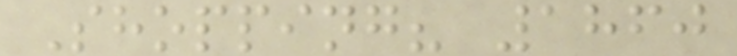Shopping? 1860
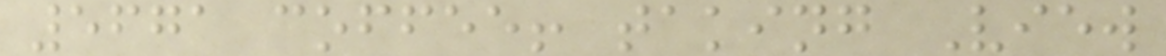5671 coffee! taking View
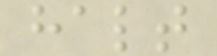halt
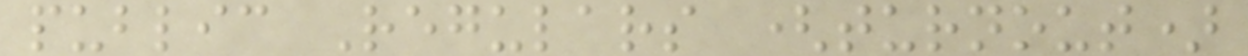public Regulars (turnout)
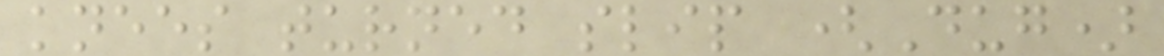knees turned slip (Dug)
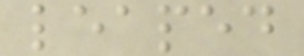leaped
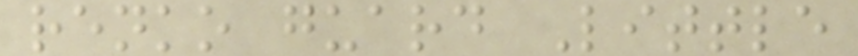renko guard Little
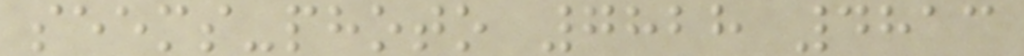seems-photo 7828 4813
